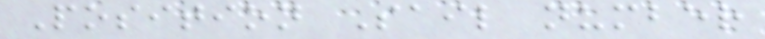Position Sail number
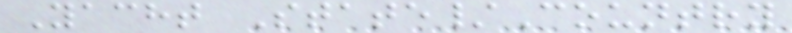Yacht State/Country
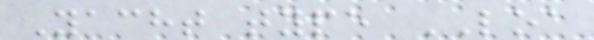Yacht type LOA
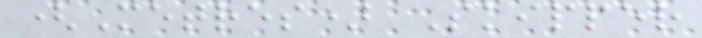(Metres) Skipper
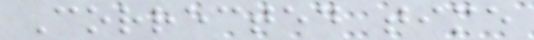Corrected time
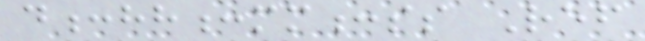d:hh:mm:ss Ref
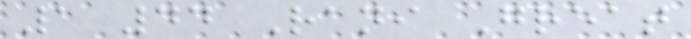1 44 Rani Great
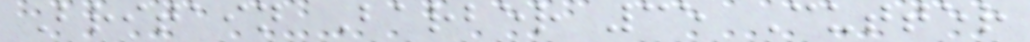Britain Barber 35 Cutter
